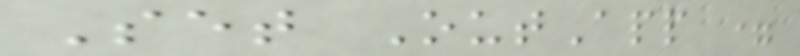Set OutApp =
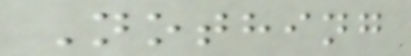Nothing
